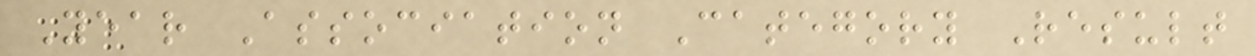Year Association Category Result
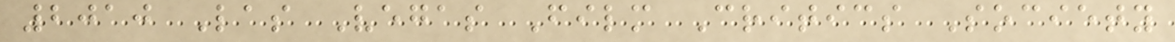2010 Las Vegas Film Critics Society
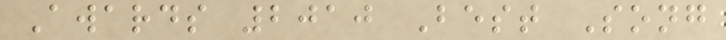Awards 2010 Best Song
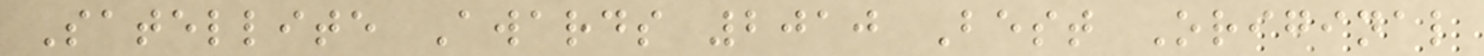Satellite Awards 2010 Best Original
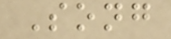Song
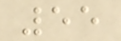55
